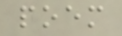poem
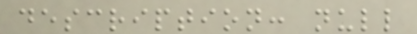description: null
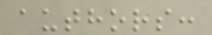authors:
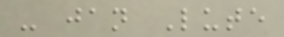- jan Lute
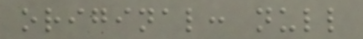original: null
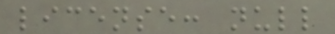license: null
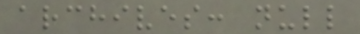archives: null
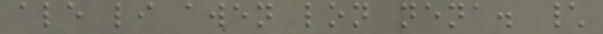ale li awen lon nena. \
